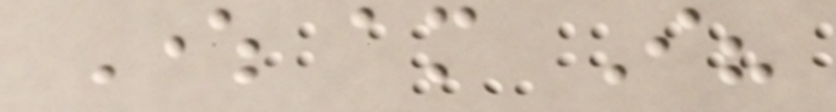Where am I?
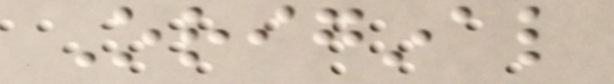Original
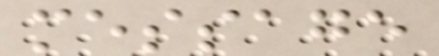message
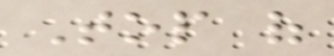Top of
